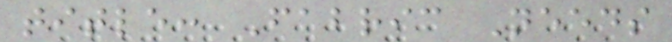title: Fabric Needs
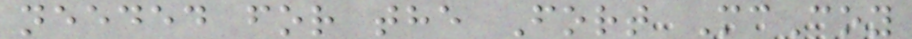needed for the Fort McCoy
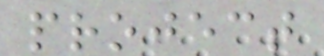project
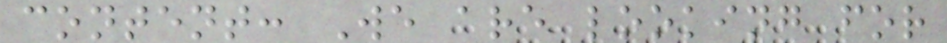content: We are looking for
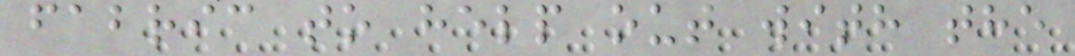fabric to help out with the
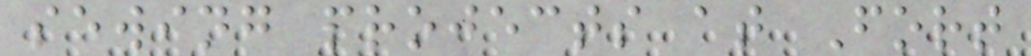sewing projects at Fort
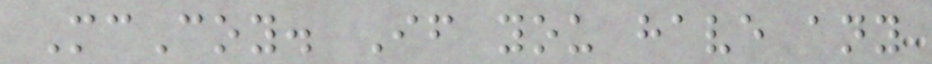McCoy. If you have any
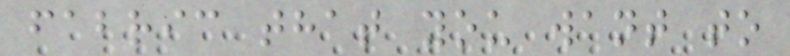fabric that you want to
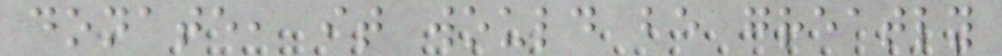donate, it would be greatly
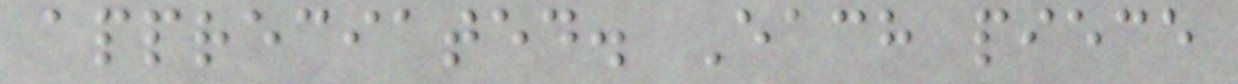appreciated. Each piece
